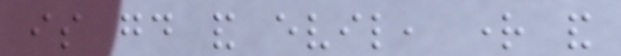is good and evil, right and
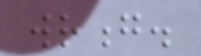wrong.
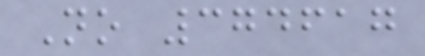No 374617
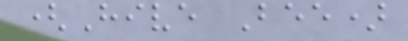(Hive Bee)
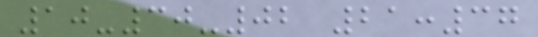10-30-02 21:37
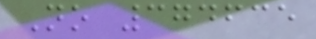No 374635
